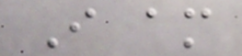I am
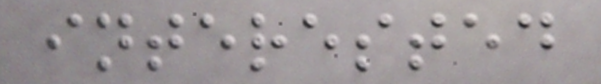interested
